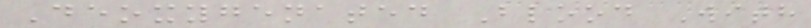Deoxygenated Blood With
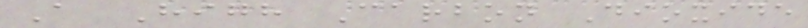A High Carbon Dioxide
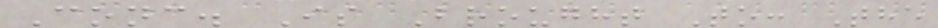Conc. Is Brought To: The
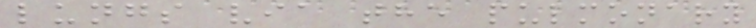lungs via the pulmonary
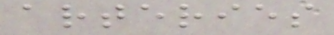arteries
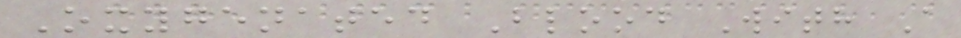Oxygenated Blood With A
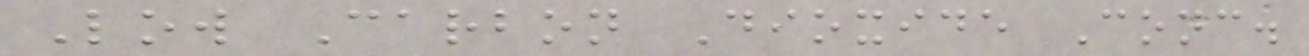Low Carbon Dioxide Conc.
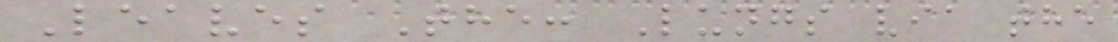Leaves The: Lungs via the
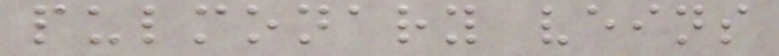pulmonary veins
